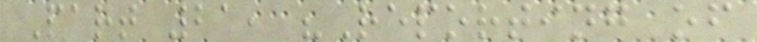Part 21, "Reporting of
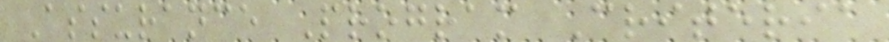Assurance Program Criteria
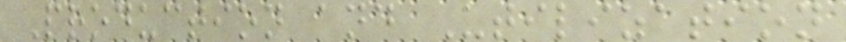Production and Utilization
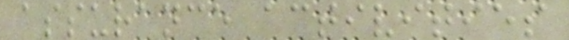assurance activities
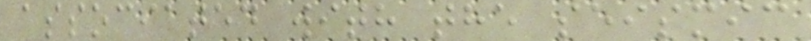associated with the seismic
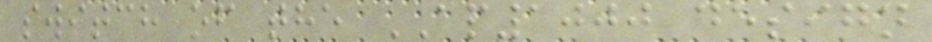switch of the AP1000 design
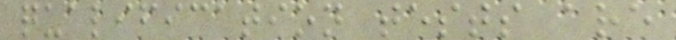qualification tests are
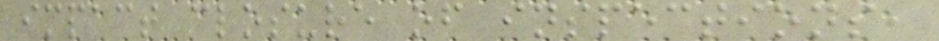impact closure of inspections,
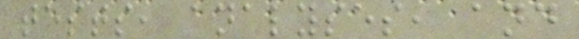tests, analyses, and
